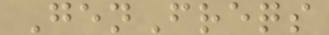GenFreqs
